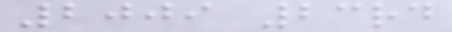2009 23rd
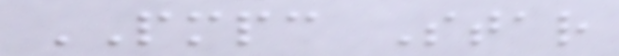PMPC Star
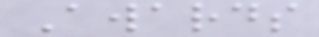Awards
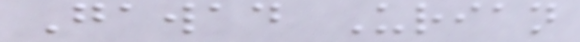Gawad Urian
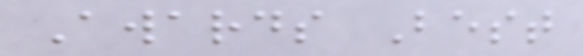Awards Best
